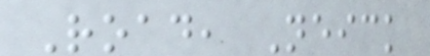Road, Neick
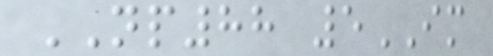NP88 5IM
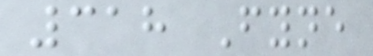318 Fyne
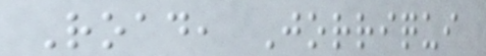Road, Jorriqui
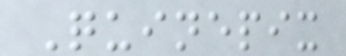Quinepix
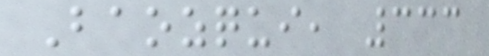Baozqui, 333
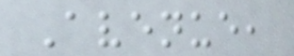Avenue,
